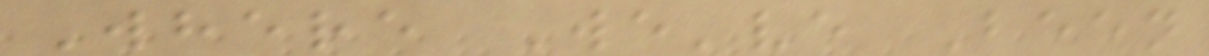Where We've Been
